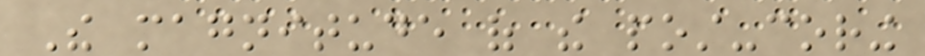The magnitude of the post-coring
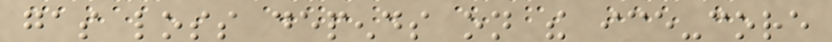gas loss depends on the ice-core
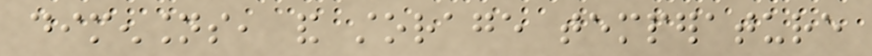dimensions, and storage temperature
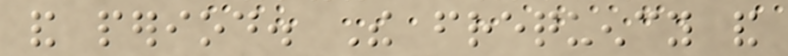and period. The frequency and
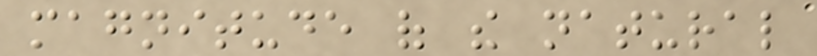magnitude of the natural
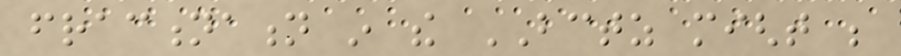fractionation in the BCTZ might be
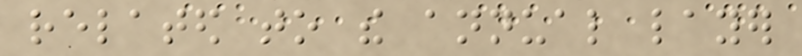related to the annual layer
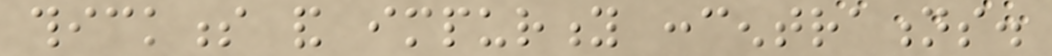thickness and impurity concentrations.
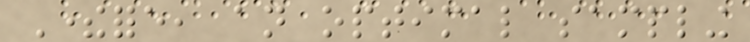Therefore, an optimal sampling
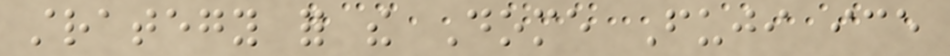strategy for the Dome Fuji ice
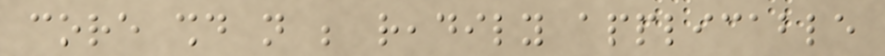core should not be readily applicable
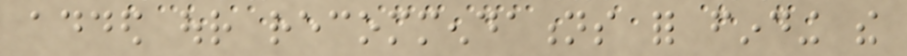added our recommendations for finding the
